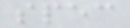spec
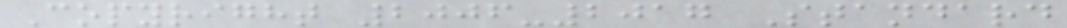Copyright 2006-2017 Standard
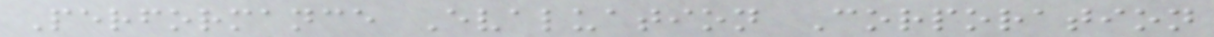Performance Evaluation Corporation
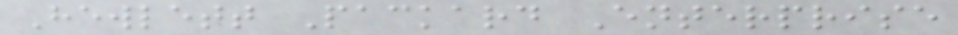Hewlett Packard Enterprise
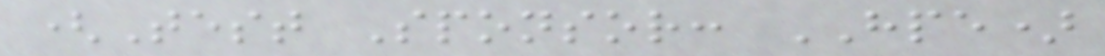(Test Sponsor: HPE)
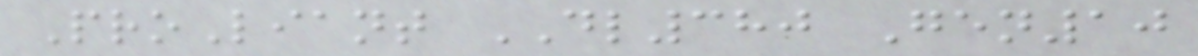ProLiant DL380 Gen10
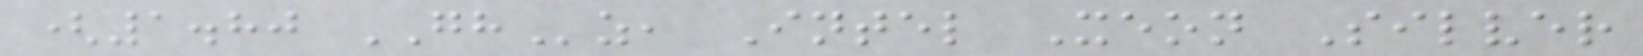(1.80 GHz, Intel Xeon Silver
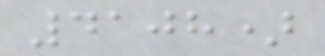4108)
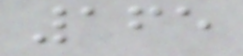165
